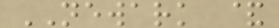NEWARK &
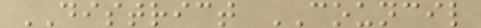DISTRICT COUNCIL
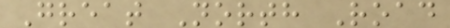Great North Road
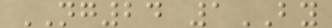NG24 1BY
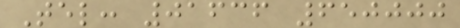Tel: 01636 650000
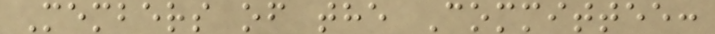Members of the Committee:
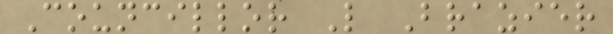Councillor L Brazier
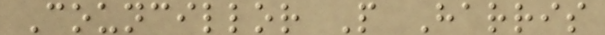Councillor P Harris
